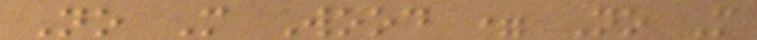No More Wood = No More
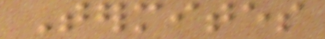Termites
